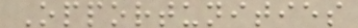Opportunities
